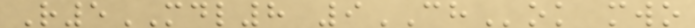R5MDL8 9CHok mwo
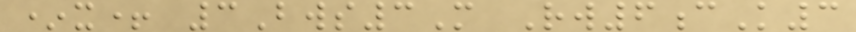*x+ 3Bws3M Rw6cK3
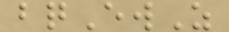bqEwZ
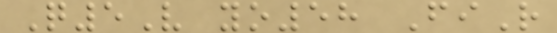Q5V yo58 FiR
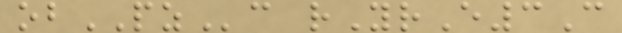obPZc rYrE3C
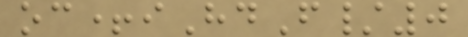oc+iHdF/0
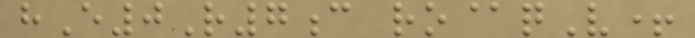hE0R7c ro@qV+
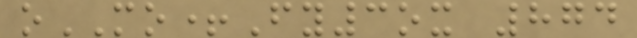oMO+Fy3ox 874
